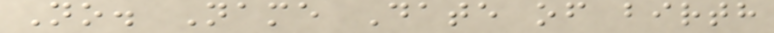No. Name Date of birth
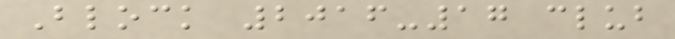Block 2016-17 club
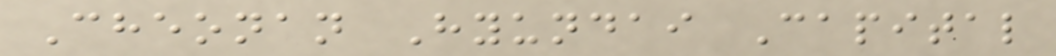Cheonan Hyundai Capital
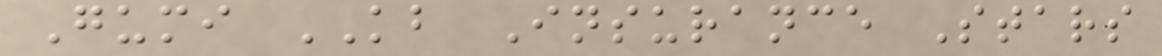Gumi KB Insurance Stars
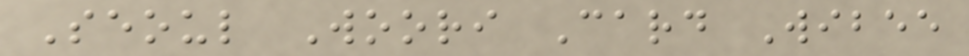Seoul Woori Card Wibee
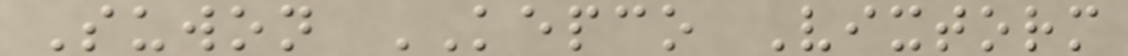Suwon KEPCO Vixtorm
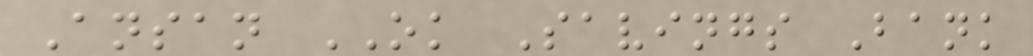Ansan OK Savings Bank
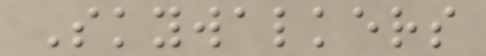Skywalkers
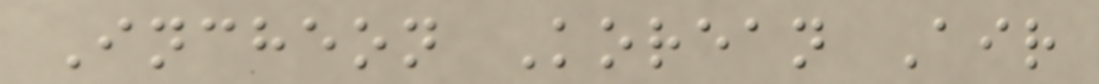Incheon Korean Air
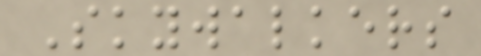Skywalkers
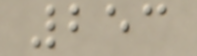253
